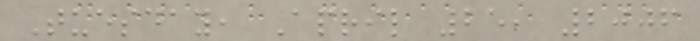Tuesday, April 25, 2006
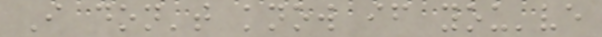I don't know if you've
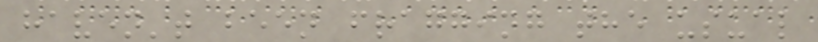haven't been fragging the usual
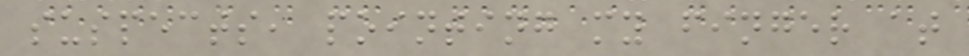suspects, pointing my finger at
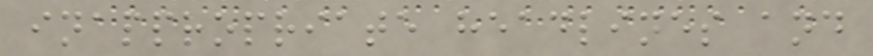inappropriate headlines and
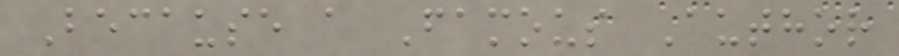Because a Famous Author
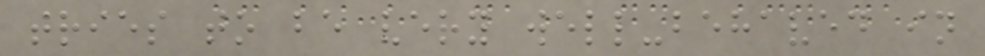tries to be very well-behaved in
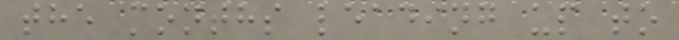the months leading up to
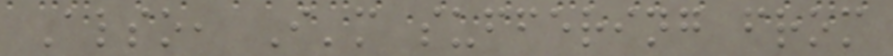Also, I'm suffering from
